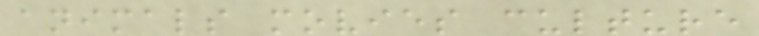animals movies culture
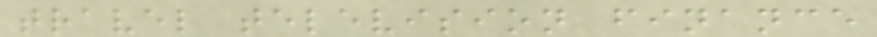travel television finance
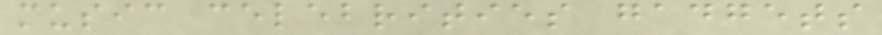music celebrities gadgets
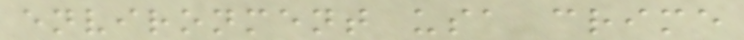environment usa crime
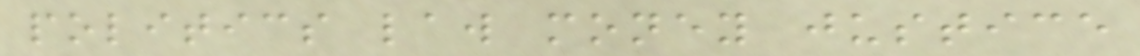politics law money justice
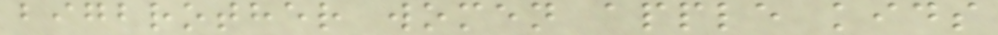bigbrother women apple kids
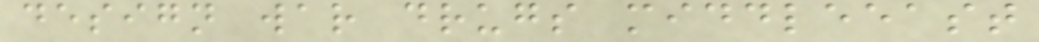design war drugs middleeast
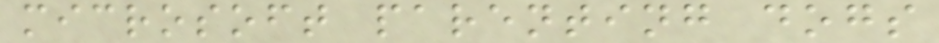microsoft parenting dogs
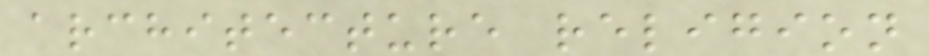architecture religion
